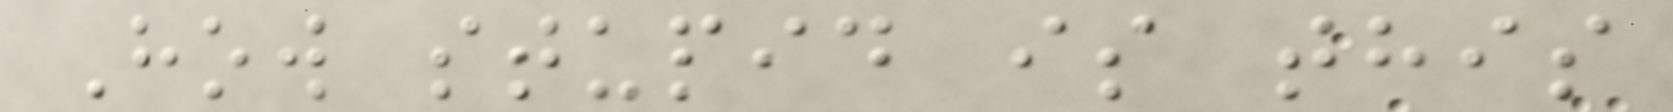How stupid is this
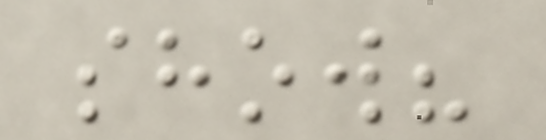show?
